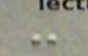-
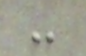-
